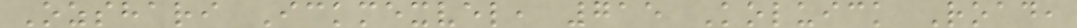Ozshari Ickmexvel, 715 Koluick Road,
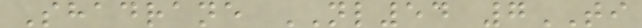Shadrane NL54 7TI
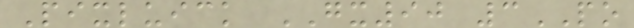Pixluick GX90 3PO
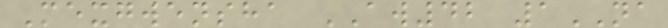Mexgwensha AW42 1NA
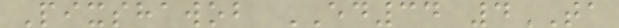Pixshawob ED34 4TA
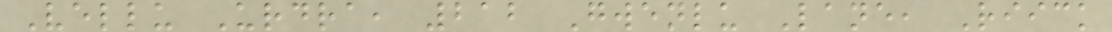Vellu Urdra, 212 Gwenlu Lane, Riick
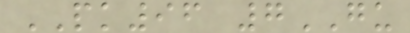PK96 7GU
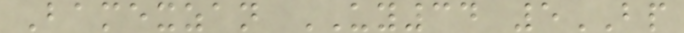Bamexzan UY34 5BP
